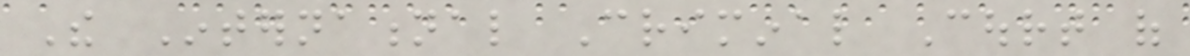The International Criminal Court of
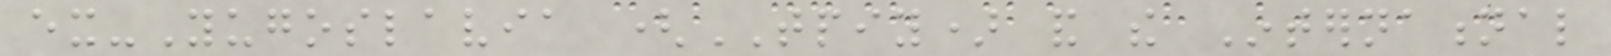ex-Yugoslavia (TPIY) and the International
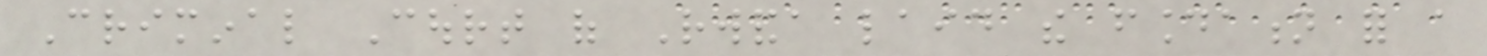Criminal Court of Rwanda laid the foundation for a
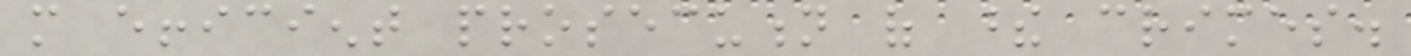more efficient prosecution of these crimes.
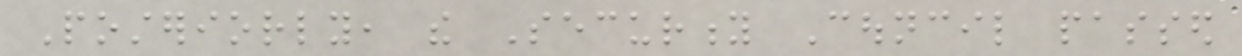Posteriorly, the Security Council passed
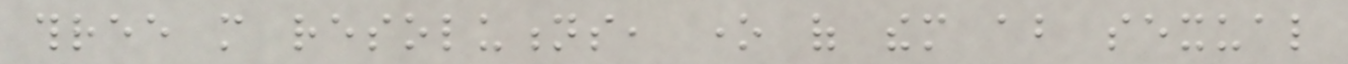three more resolutions, one of them about sexual
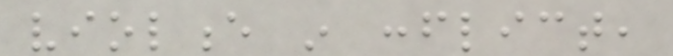violence in conflict,
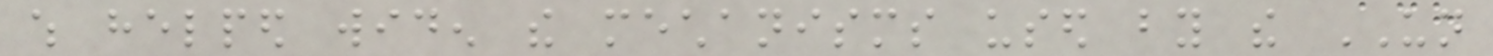which helped widen the mechanisms used by the UN
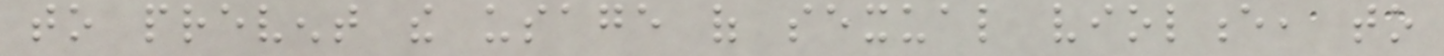to prevent the usage of sexual violence, to
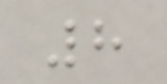8
